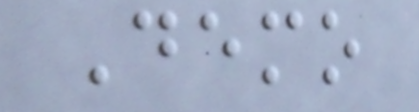Demo
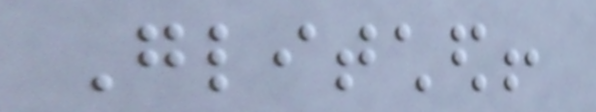Glitched!
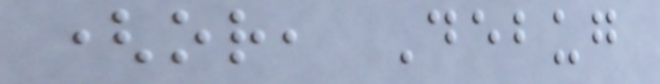(or, Debug
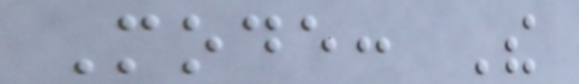Mode: The
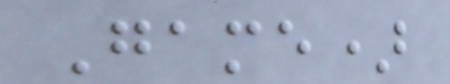Game)
